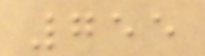755
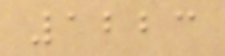1223
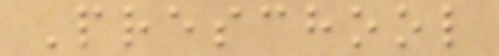Preschool
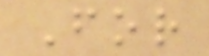For
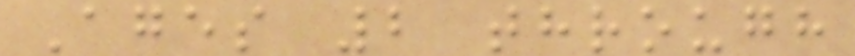Ages 2 through
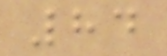84
